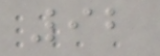92
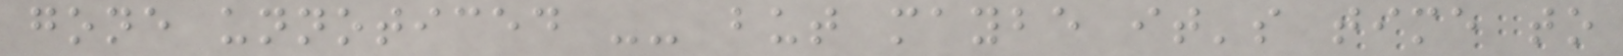gone unnoticed -- but maybe it's time to
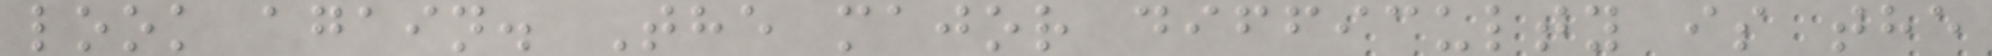look again. The major difficulty is the
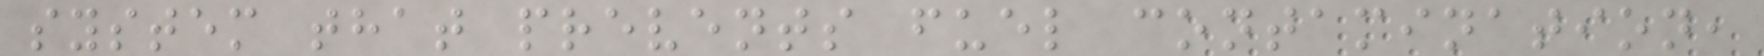system that prevents fuel contamination,
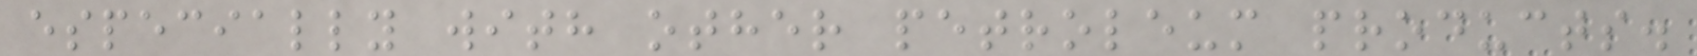especially with other petroleum products.
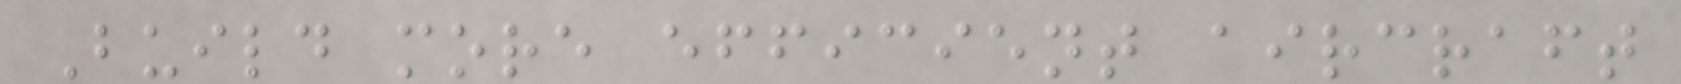Build more efficient aircraft
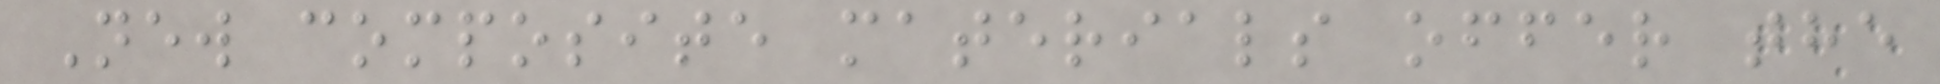New composite materials offer the
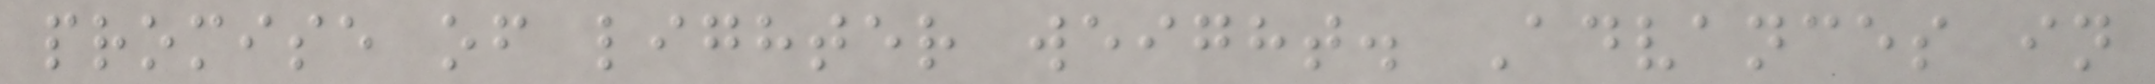promise of lighter weight. Advances in
